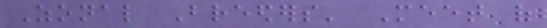Zonal Breeders' Meet of
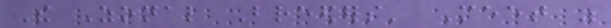The Zonal Breeders' Meet was
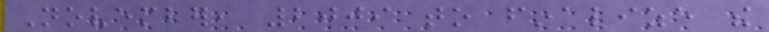November, 2009 to finalize the
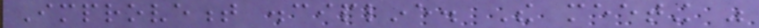Improvement discipline. The meeting was
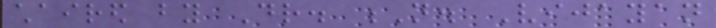chaired by Dr. N. Vijayan
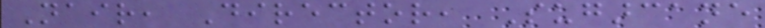Nair, Director, Sugarcane
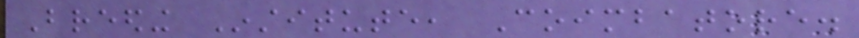Breeding Institute, Coimbatore.
